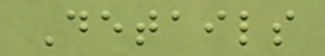Details
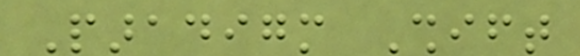Paradigm Shift
